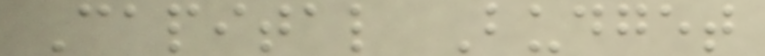Capital Budget
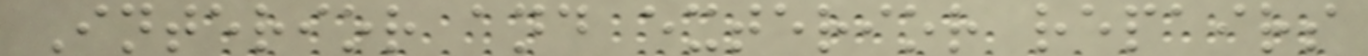Interior and exterior repairs
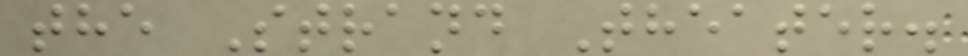the Strand Theater.
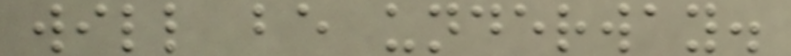will be underway.
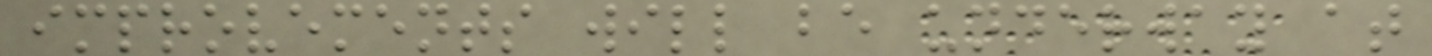improvements will be underway at
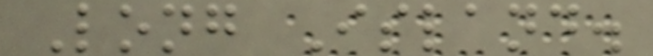Long Island.
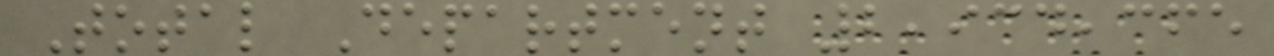Total Department 2,934,365
